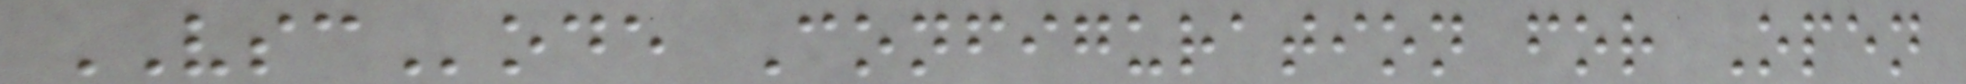VSCode Configuration for Open
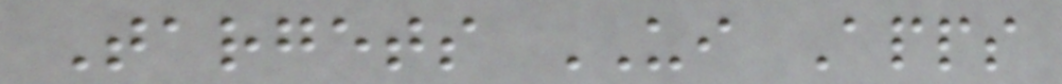Targets UI Apps
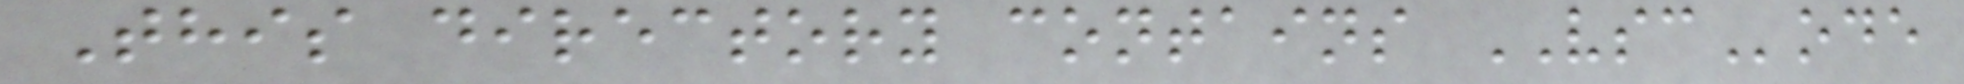This directory contains VSCode
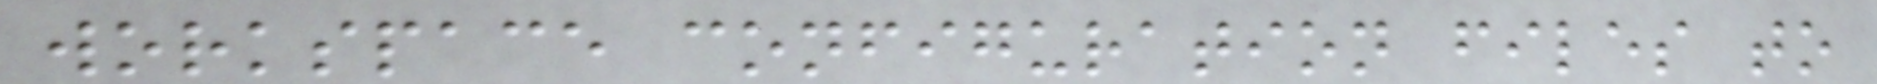workspace configuration files to
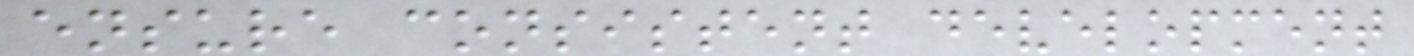ensure consistent development
